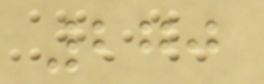270
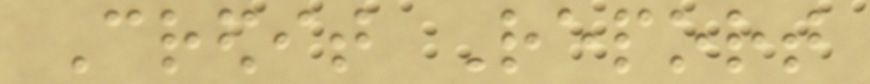Credit Report
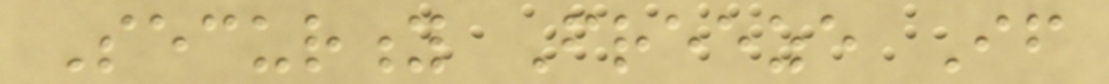Security Freeze If
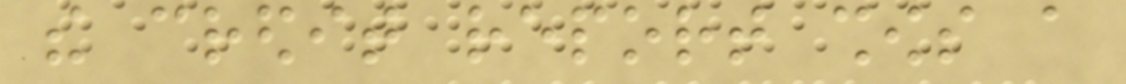the credit report shows a
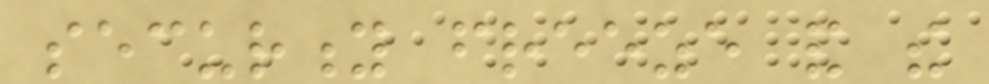security freeze and the
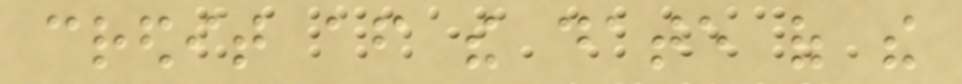credit after the date of the
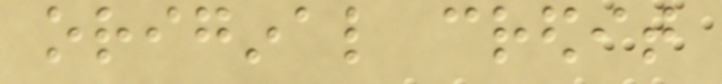original credit
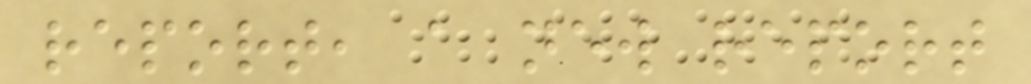report, a new report
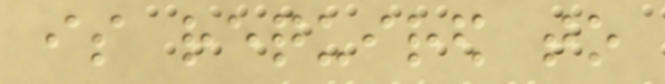is required to
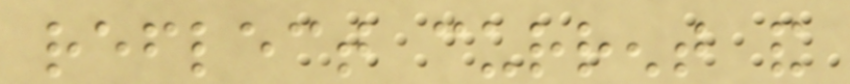reflect current and
